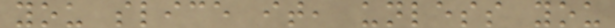you slice it, unless you
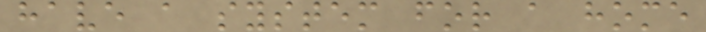have a system for a home
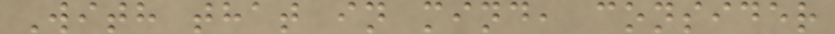With that in mind, consider
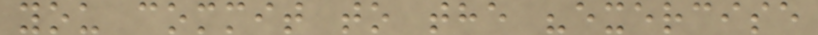you commit to the "exercise
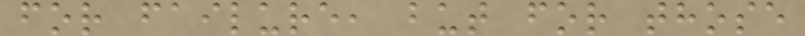for failure, but for those
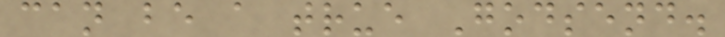can be a true Godsend.
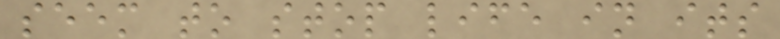seem to stop life in its
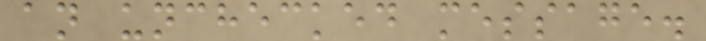an unchecked message.
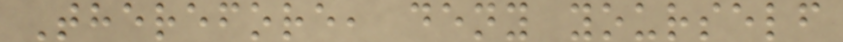Therefore, deny yourself
